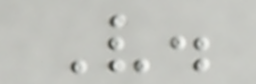V.
